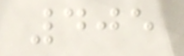405
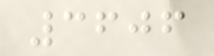3606
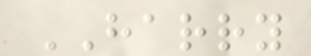HARRY
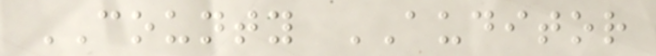COUNTY AUDITOR
